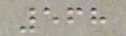568
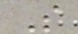S
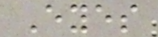Eyes
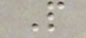P
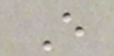E
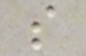s
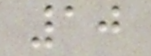10
